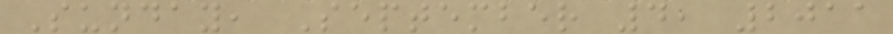Sunday, September 4, 2011
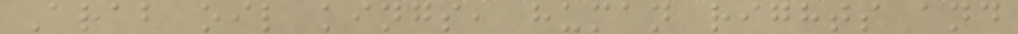Arab oil kings, human rights and
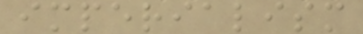imperialism
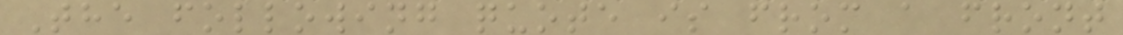The following quote is from a front
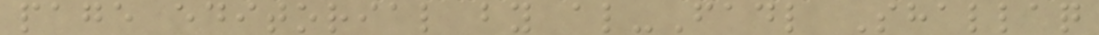page editorial by al-Fadl Shallaq
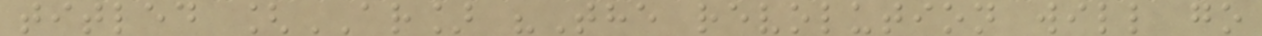titled [AR] "The revolution will go
